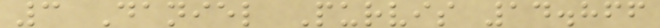3 Daniel Purvis 14.866
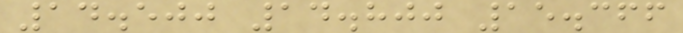14.500 14.800 15.366
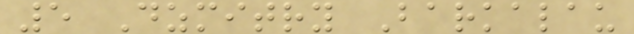5 Dzmitry Barkalau
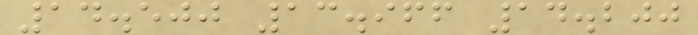14.500 13.966 14.200
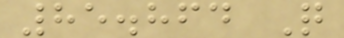85.864 Q
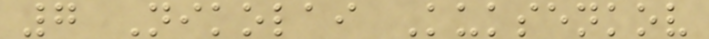7 Nikolai Kuksenkov
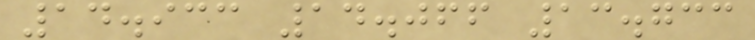14.933 14.066 13.733
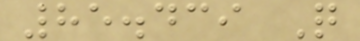85.439 Q
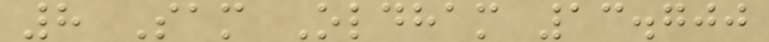8 Sam Oldham 13.700
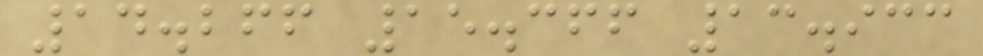14.266 15.366 13.933
